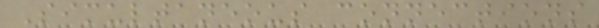Simultaneous connections
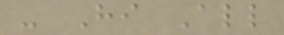- Hi All
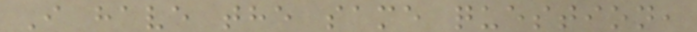I have the same question,
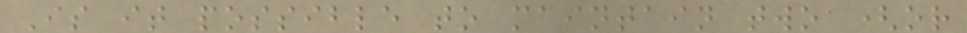Is it possible to maintain two (or
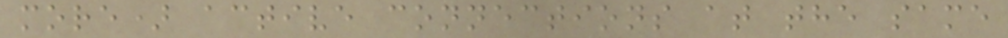more) active connections at the same
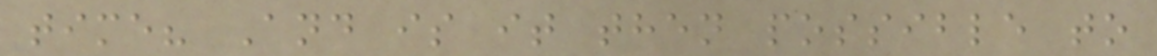time? And is it then possible to
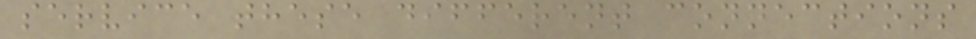service these different connections
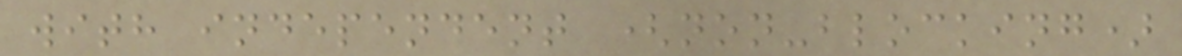with independent (non-blocking)
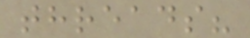threads?
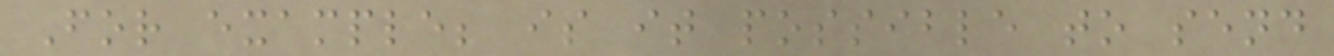For example; is it possible to send
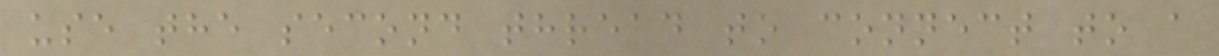use the second thread to connect to a
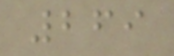269
